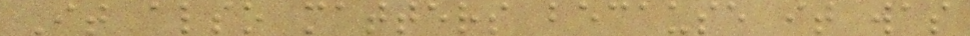It also matters because it was
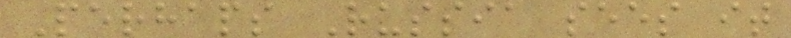Perhaps Russia sees it
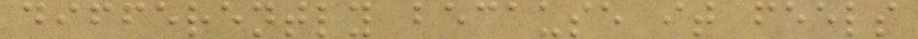differently because it feels
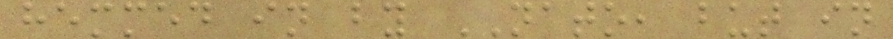hemmed in by NATO, but in
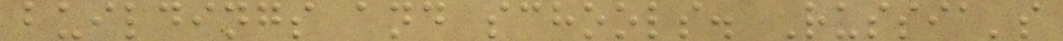buildings and schools. Russia's
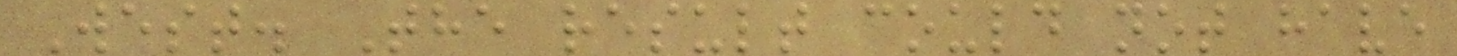West. The result could not have
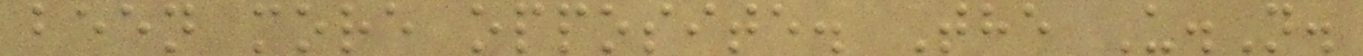been more opposite. The U.N.
